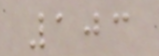103
